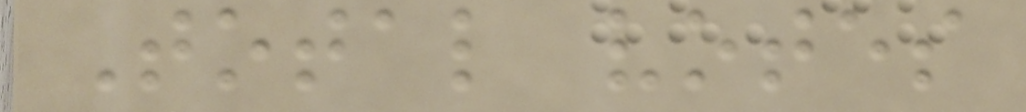Total votes
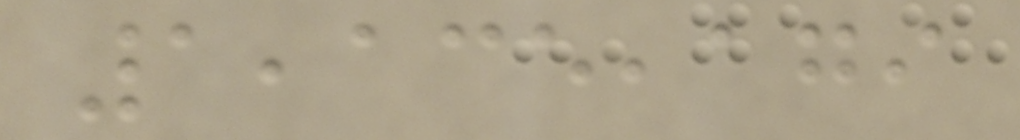1,135,179
